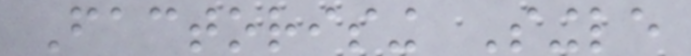Factorising Single
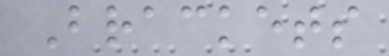Brackets
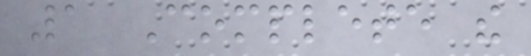1 Complete the
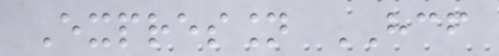Expression HCF
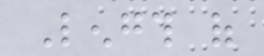Length of
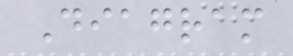Diagram
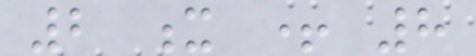2 x + 8
